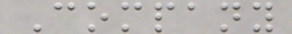Company
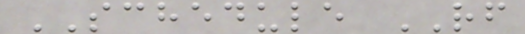SCHEDULE RF
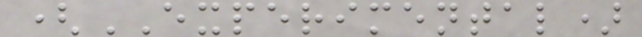(EXPERIMENTAL)
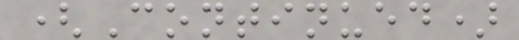(Continued)
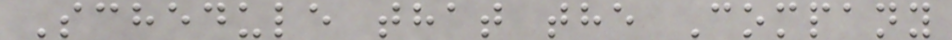Schedule that the Company
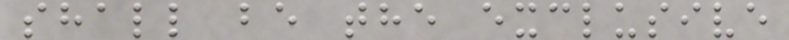shall be the exclusive
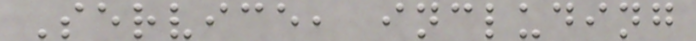Service, including
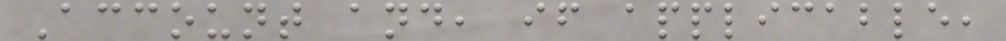Account and, if applicable,
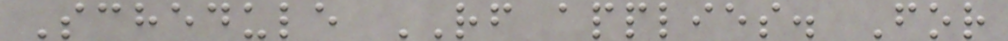Schedule RF applies. For
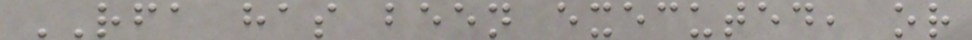RFA has been executed, or
